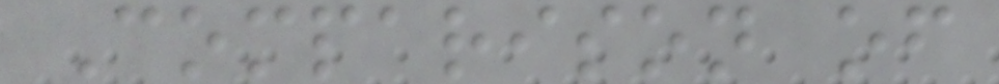Comparison of
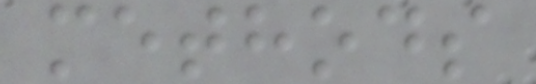methods
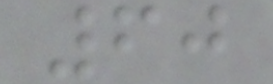60
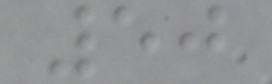50
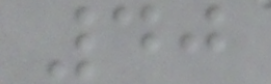40
